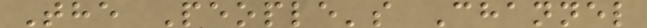The People's Channel
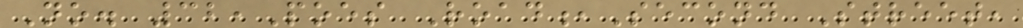No. 32,Poes Road,Second Street,
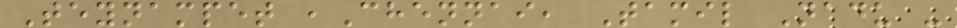Teynampet ,Chennai, Tamil Nadu -
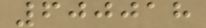600018
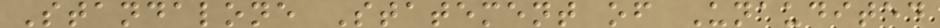Standalone Statement of Unaudited
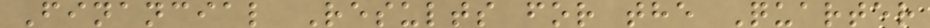Financial Results for the Quarter
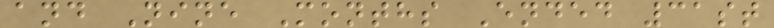and Nine Months Ended 31st
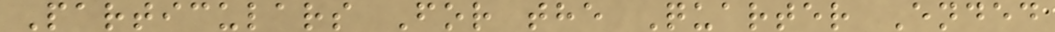Particulars For the Quarter Ended
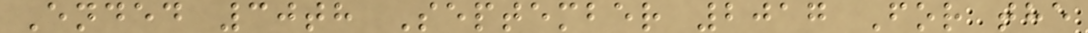Ended 30th September 2017 For the
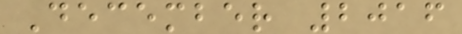December 2016
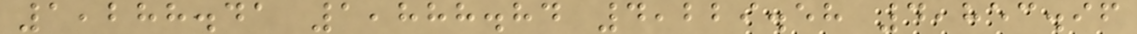1,288.41 1,888.84 4,229.58 4,853.96
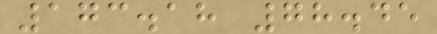173.18 78.45
